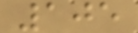105
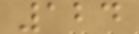124
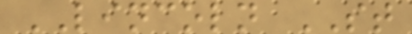LINCOLN ST
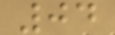04
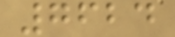7624
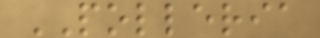POLLERIA
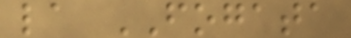la FOGATA
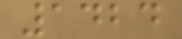1424
